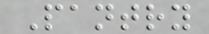Pantry
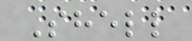Shell
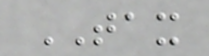TAX
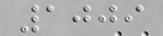1009
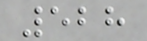528
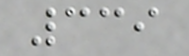339
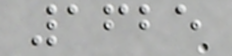1625
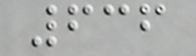636
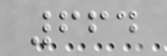664
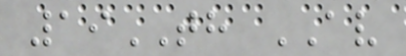19TH AV
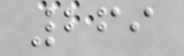269
